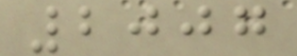2007
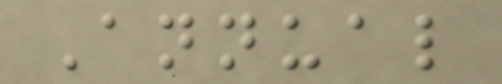Annual
